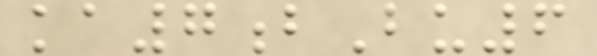ka7bBu6
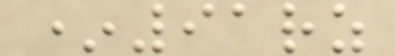*91rz
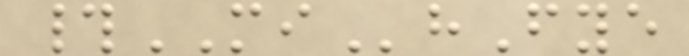#MIhFye
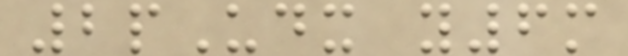2pUdx y6m
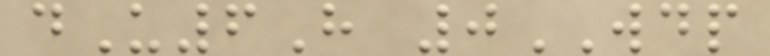dU6H 0WDP
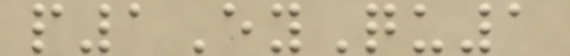p1EyQu1
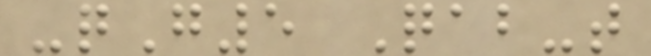-qG5 Qab-t
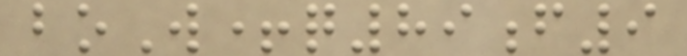boW+q89f9
